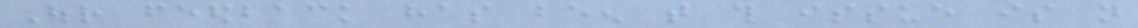Our feedback has been that this issue is not
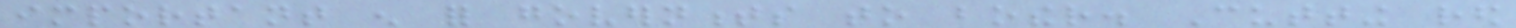important enough for governments to bother. Cutting red
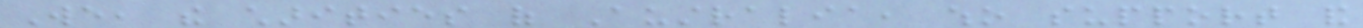We, the charities of Australia, who support and
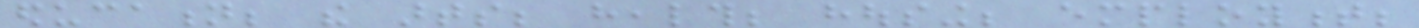education; the arts; health; housing; employment;
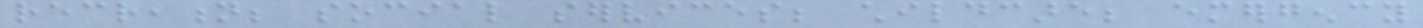recreation; social services; childcare; emergency
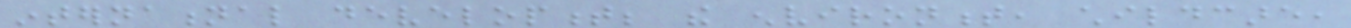international development; the environment, childcare,
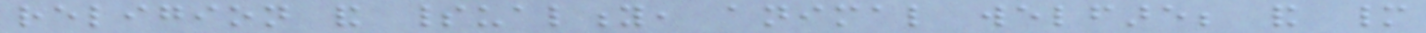religion and spirituality, animal welfare; and many
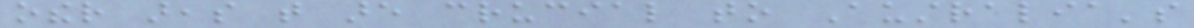other areas that are crucial to Australia's
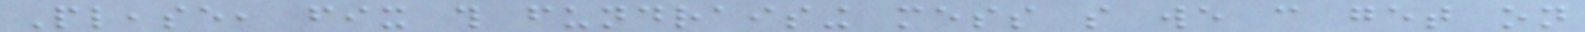Please, fix this fundraising mess so we can get on
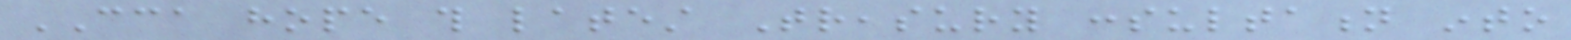CCA hope this latest Treasury consultation into
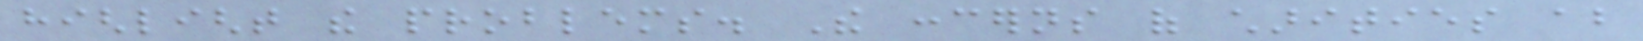highlight the problems. The concerns of charities about
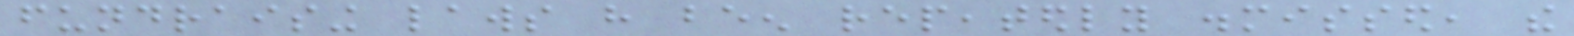fundraising laws have been repeatedly dismissed, the
